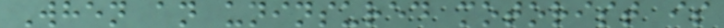When an uninsured motorist is
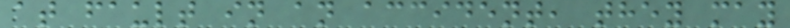at fault in an accident, they may
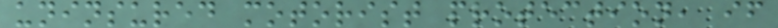uninsured motorist protection, if
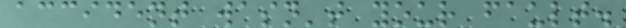accident wasn't your fault.
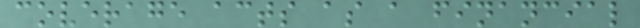coverage acts as a financial
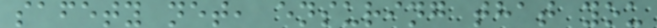safety net, ensuring that you
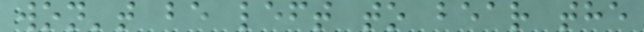won't be left to bear the
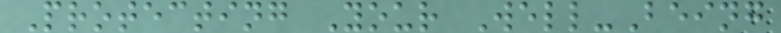Protecting Your Well-Being
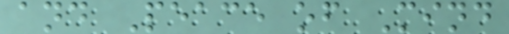and Peace of Mind
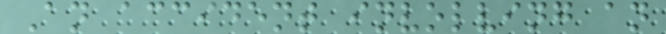An accident involving an
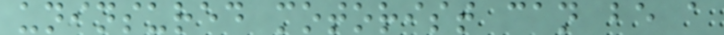uninsured motorist can be a
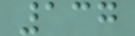137
